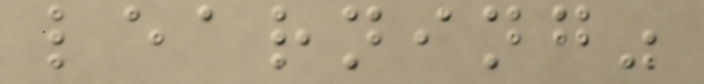learning"
